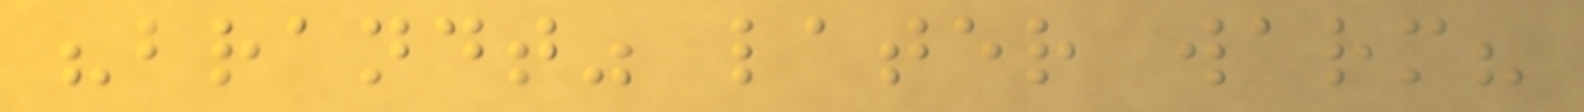"brandt" later warm?
